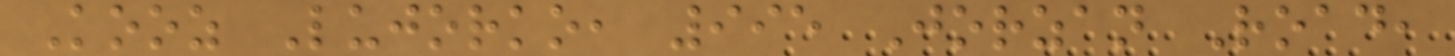Kooz Lujorko, 995 Jorzan Road,
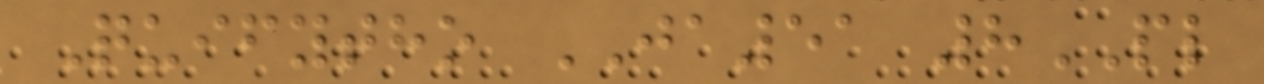Quifytho JA51 8PL
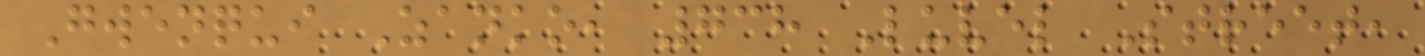Gwenqui Zanko, 738 Luvel Street,
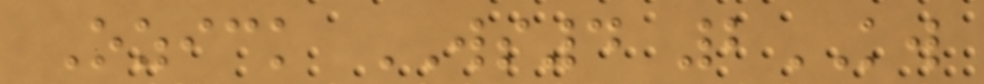Ozick WS4 2KW
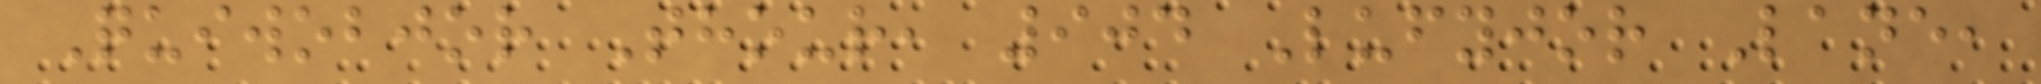Quiwobjor Thour, 904 Lufyjor Lane,
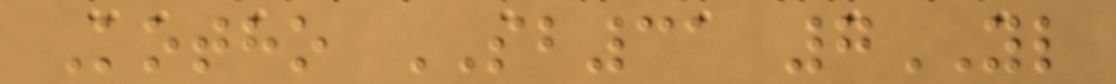Kotho SB31 7YL
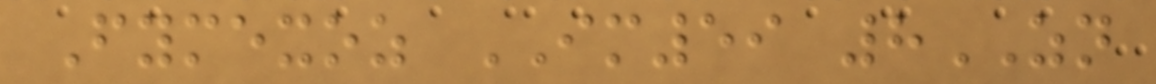Fymexoz IM59 8ZN
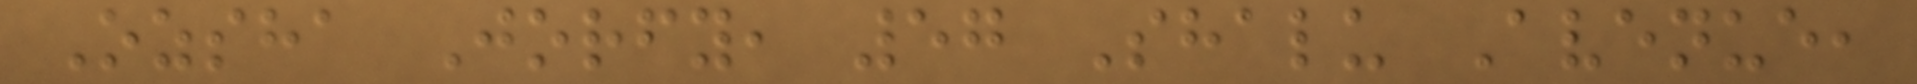Ozsha Jorfy, 57 Shalu Avenue,
